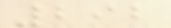292
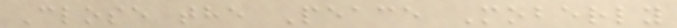Close the Peace Moberly
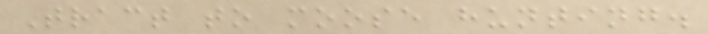Tract to moose hunting.
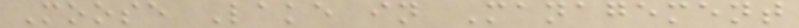Moose Lake in Management
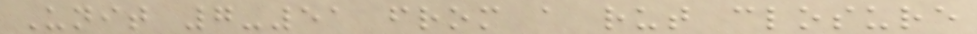Unit 7-51 from a rut closure
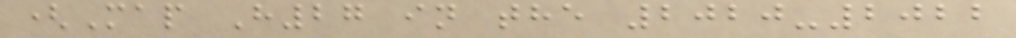(Map H27 in the 2020-2022
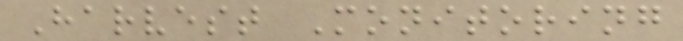Harvest Monitoring
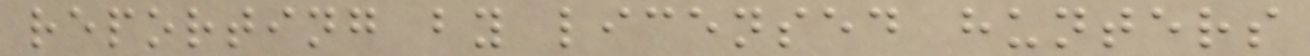reporting by licensed hunters
